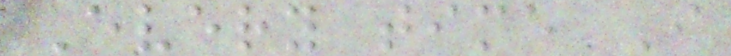Every time I
